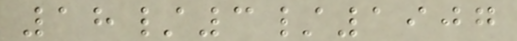18/3/1907
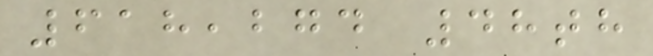618,274 48th
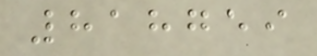818759
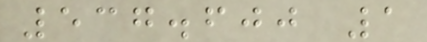537.600 1
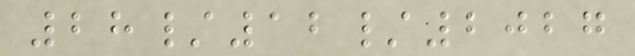28/12/2027
